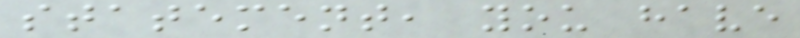statement, you have
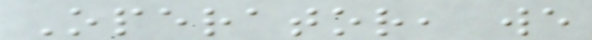Operator, we
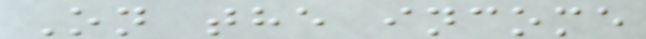On the income
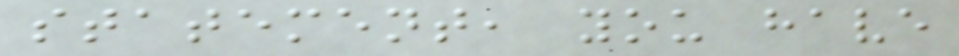statement, you have
